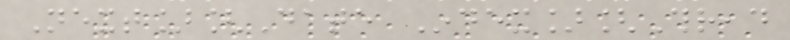Next][Date Index][Thread
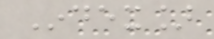Index]
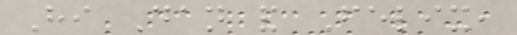Hi Dan and Felix,
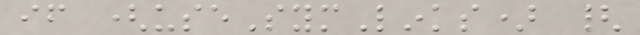if (useSymLinks) {
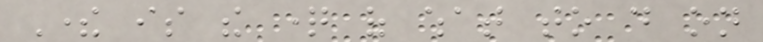There is the question of what to do on
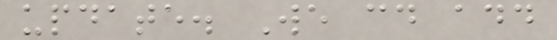update. We could add
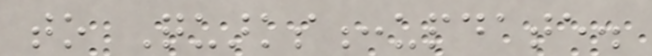to Quarks:update.
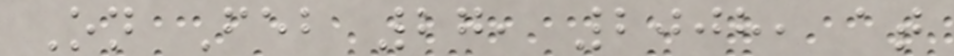On Feb 27, 2008, at
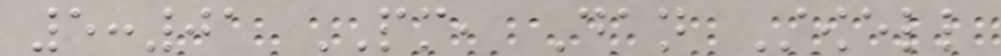5:01 PM, Dan Stowell
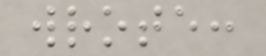wrote:
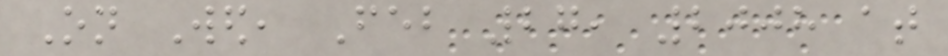On Wed, Feb 27, 2008 at
